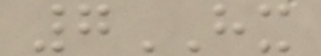7HX
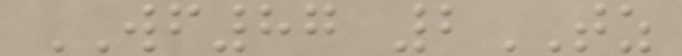WF87 2TZ
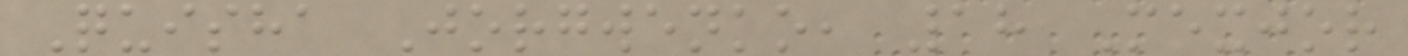Quisha Jorgwenko, 18 Mexjor
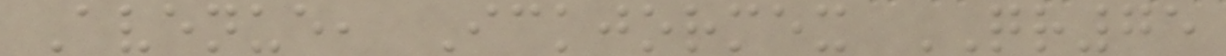Avenue, Ickjormex QR75
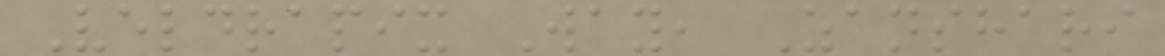Veldrapix Way, Zanshari
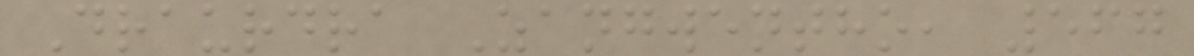Draurdra Zangwentho, 567
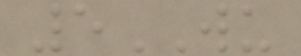5WU
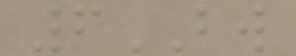6BW
